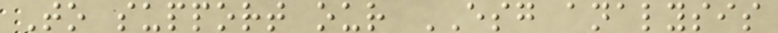To support our ESG analysis
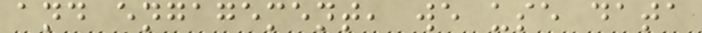and engagement, we use data
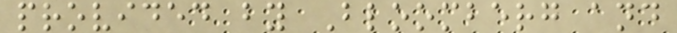provided by Bloomberg and
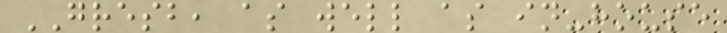GRESB, as well as in-house
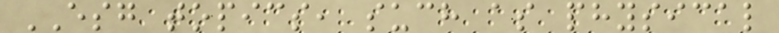ESG topics, such as physical
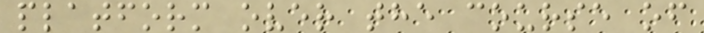platform over the course of
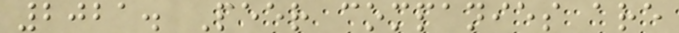2021. Peer companies are
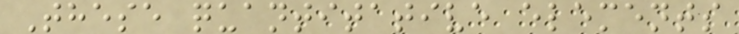These quantitative elements
